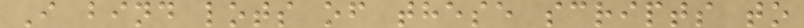I bind lots of these scripts to
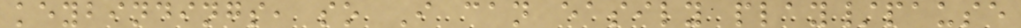keybindings, so I can easily play/pause
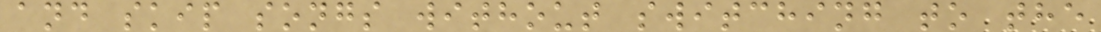and skip songs without switching to the
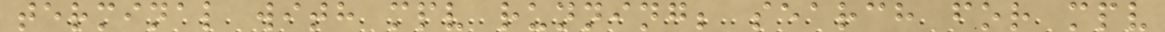terminal with mpv running; search for mpv
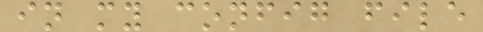in my config file
